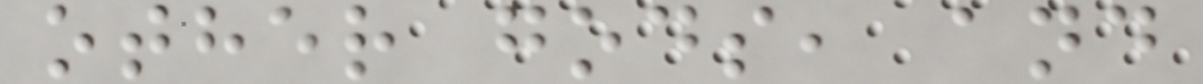other gods, and
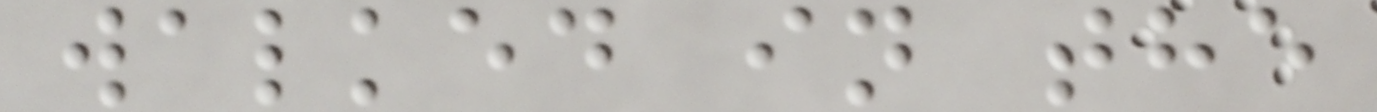walked in the
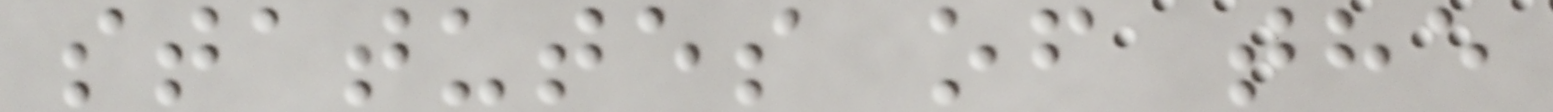statutes of the
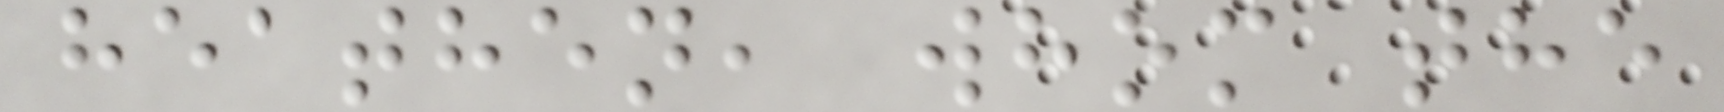heathen, whom the
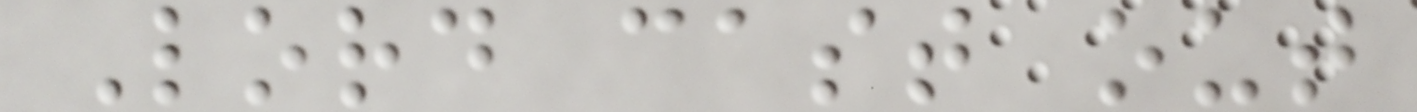Lord cast out
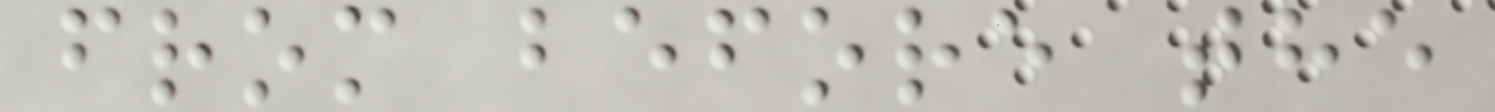from before the
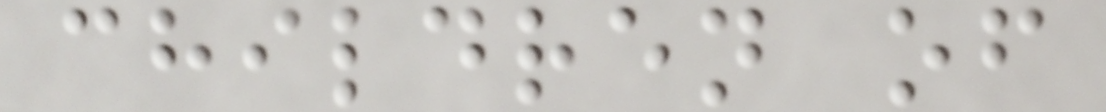children of
